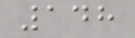148
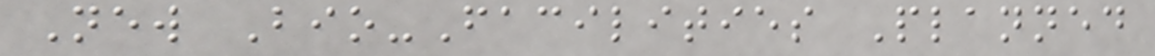New Bio-Facilities Planned
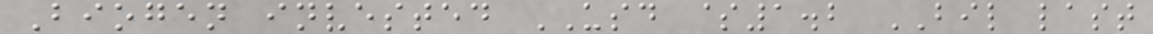Biogen invested USD $1.2 BIL last
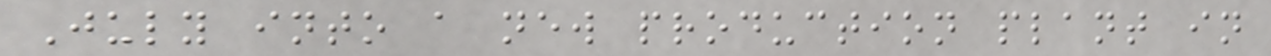July into a new production plant in
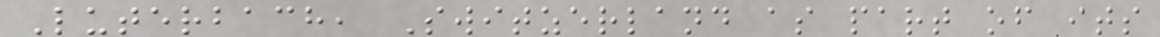Luterbach, Switzerland as part of its
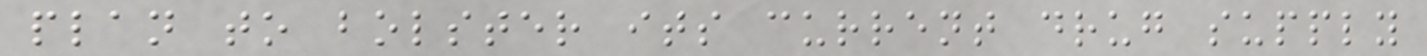plan to bolster its current drug supply
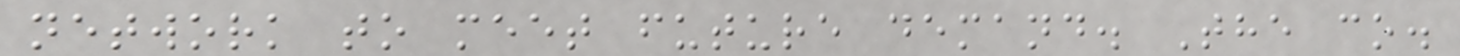network to meet future demand. The co.
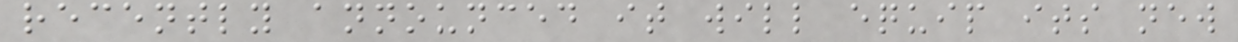recently announced it will equip its new
